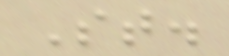St.
